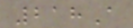218A
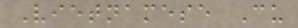Vietnamese Cu
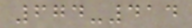674-414
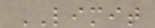LIMIT
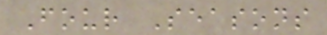Four Seasons
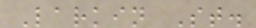Larkin St.
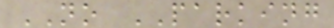NO PARKING
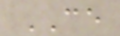CE
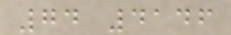74 4146
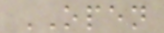OPEN
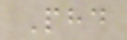Phd
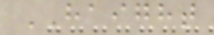HAIGHT
